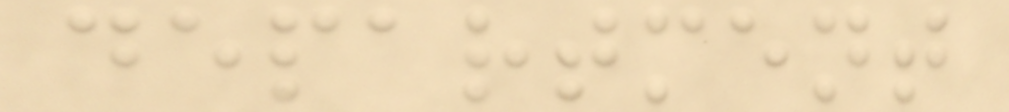department
